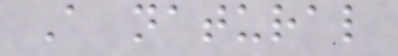A natural
